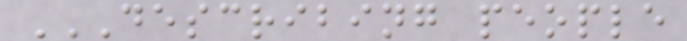DESCRIBING PEOPLE
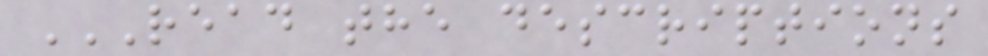READ THE DESCRIPTIONS
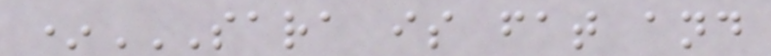*SARA IS FAT AND
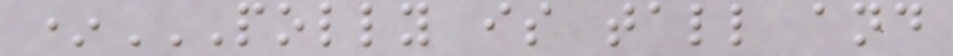*POLLY IS TALL AND
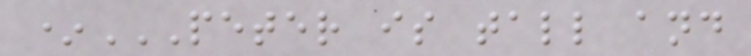*PETER IS TALL AND
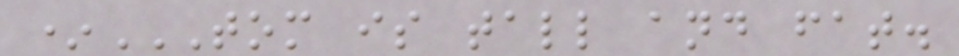*TOM IS TALL AND FAT.
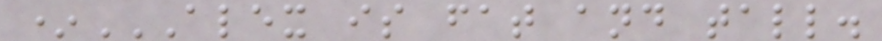*ALEX IS FAT AND TALL.
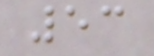53
